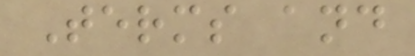Terms and
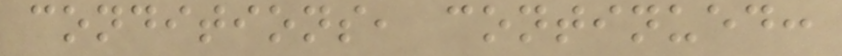conditions, continued:
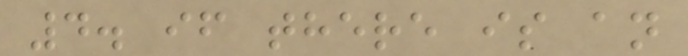4. if there is an
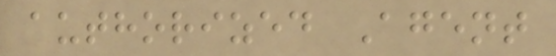authorized Agent
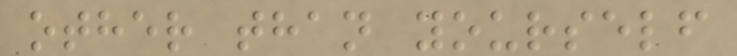other than yourself
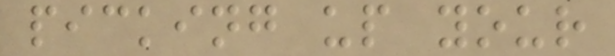picking up your
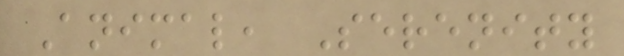Animal, Serenity
